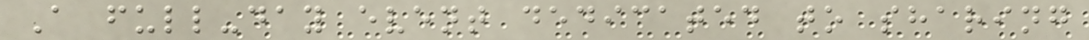A full-day event dedicated to sharing
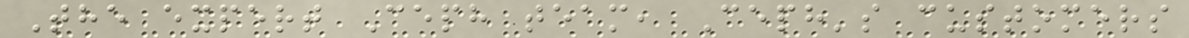The expert Ceph team, Ceph's customers
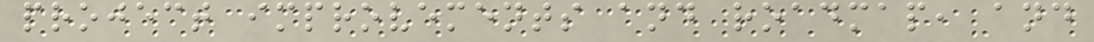project improvements and roadmap, and
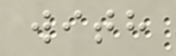with
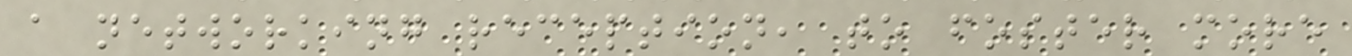a networking reception, to foster more
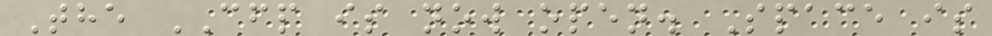The CFP is now open. Space is
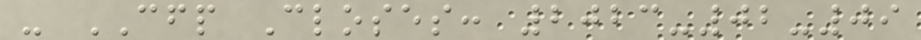- CFP Closes: 2023-02-09
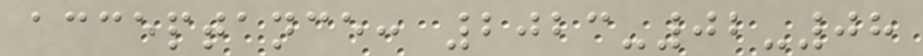acceptance: 2023-02-08
